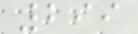299
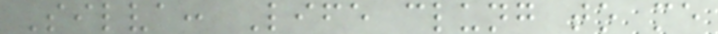Silva: Life clung to me
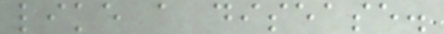like a disease.
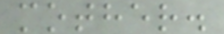mother.
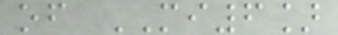of MI6]
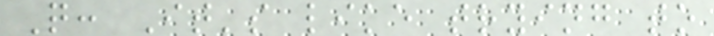Q: It's like trying to
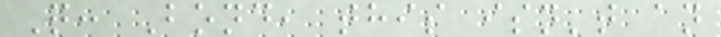Q: Bond, this isn't an
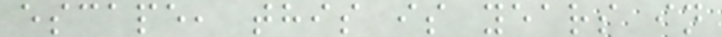escape, this is years in
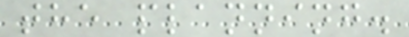the planning.
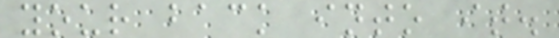your back into it.
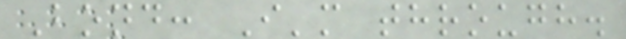Bond: I'm through.
